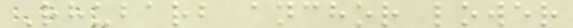Rhubarb anchor lower
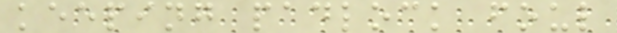keeping padlock foul
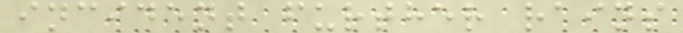incident further rains
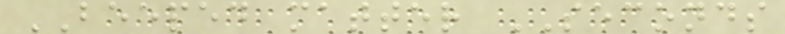BEEPED matter SECONDS
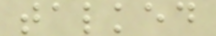talked
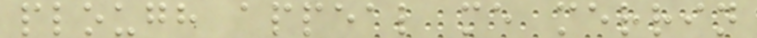plough appeal me merrin
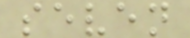seven
